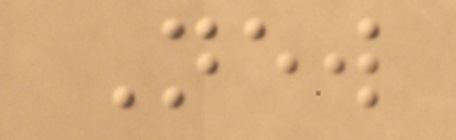New
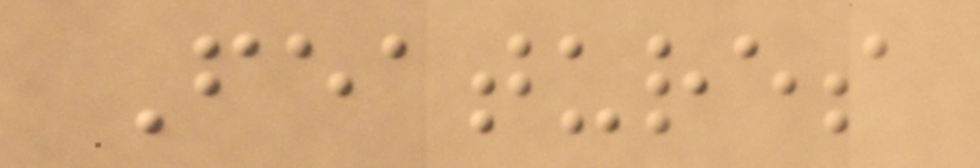Features
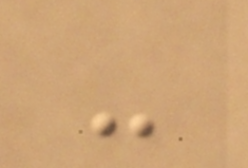-
